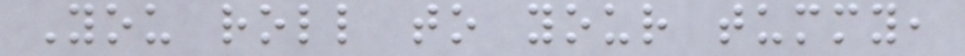You roll to your tummy,
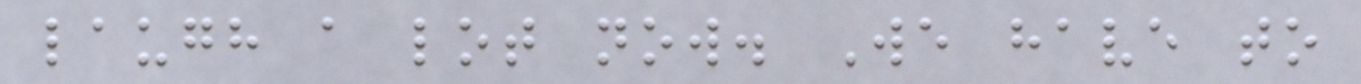laugh a lot now. We have to
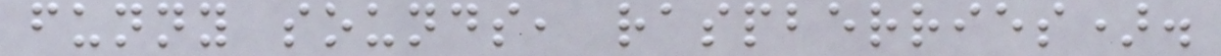funny sounds, raspberries).
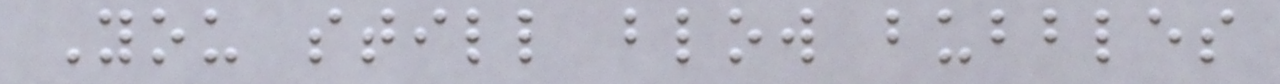You still blow bubbles
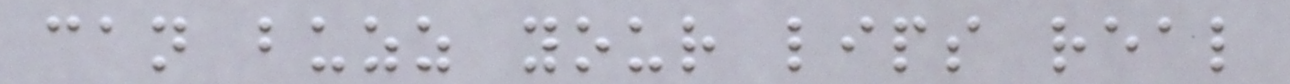can buzz your lips real
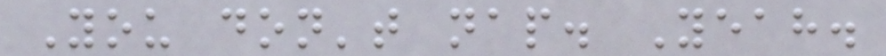You don't nap. Yeah.
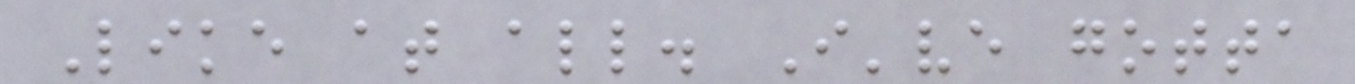Like at all. I've gotta
